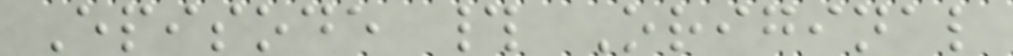Episode # Original
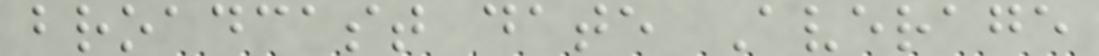broadcast date Average
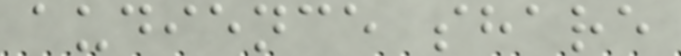audience share
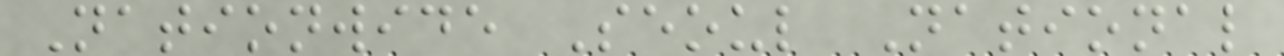Nationwide Seoul National
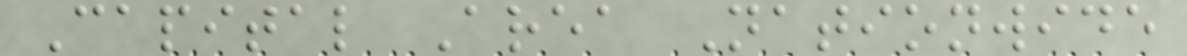Capital Area Nationwide
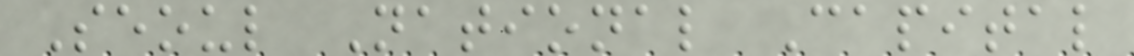Seoul National Capital
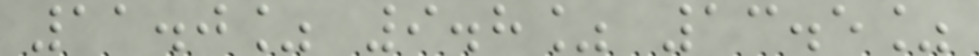11.0% 9.8% 13.5%
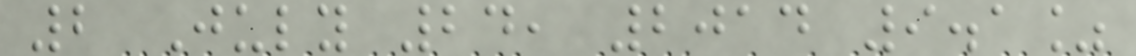2 July 24, 2014 9.1%
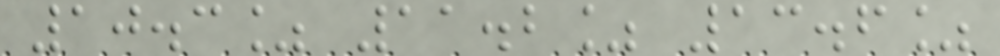10.3% 11.2% 13.6%
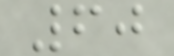60
